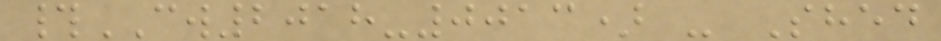#CW2018-0013) - Shed
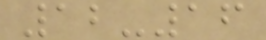12-16
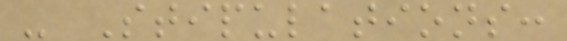- Stipulations:
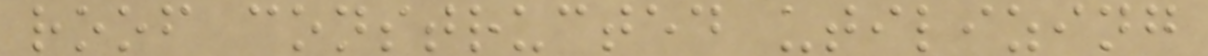roof constructed utilizing
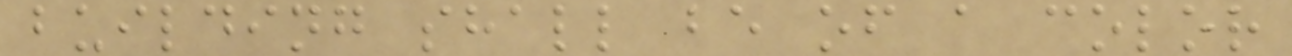building shall be of a color
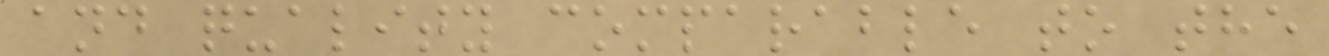and quality comparable to the
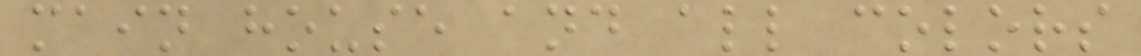main house and all colors
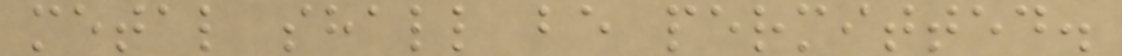metal shall be permitted.
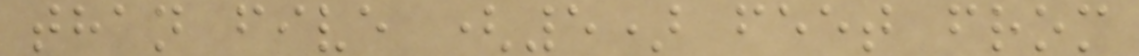than five (5) feet from
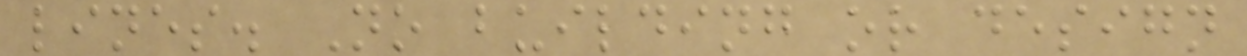lines. No building or design
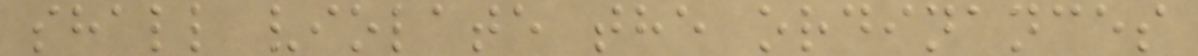shall violate the ordinances
